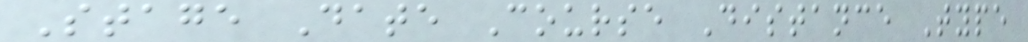Stage Date Course Distance Type
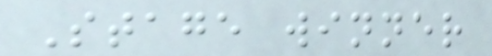Stage winner
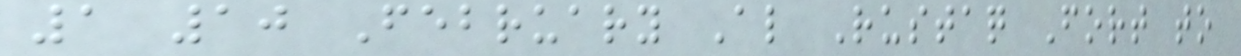1 10 February Al Rustaq Fort to
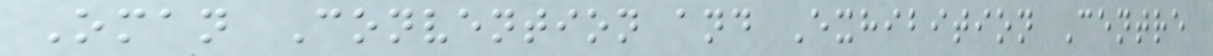Oman Convention and Exhibition Centre
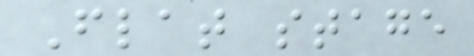Flat stage
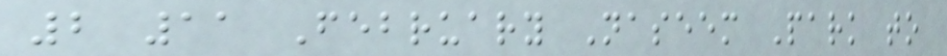2 11 February Naseem Park to
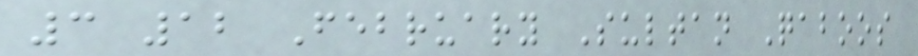3 12 February Sultan Qaboos
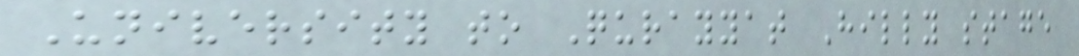University to Qurayyat Hilly stage
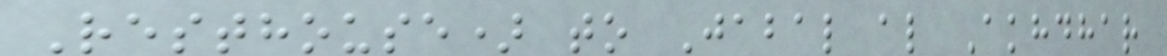Resthouse) to Jabal al Akhdhar
